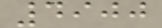4900
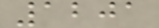1201
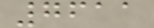7611
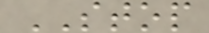STOP
